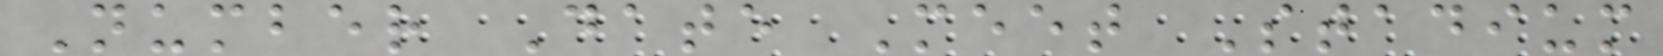Number Date Meet Stadium
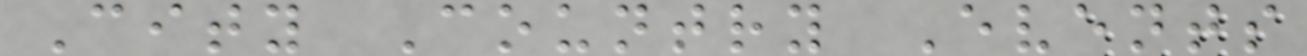City Country Events
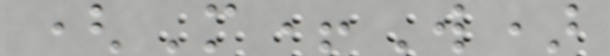(M+W)
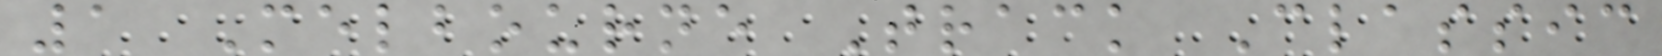1 Melbourne Track Classic
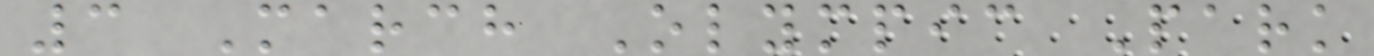3 March Olympic Park
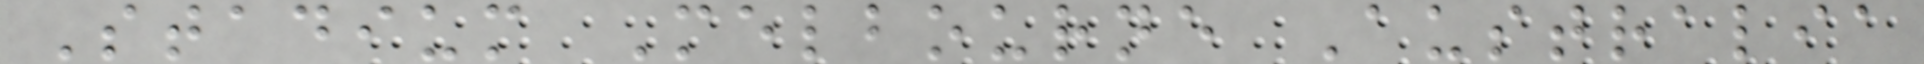Stadium Melbourne Australia
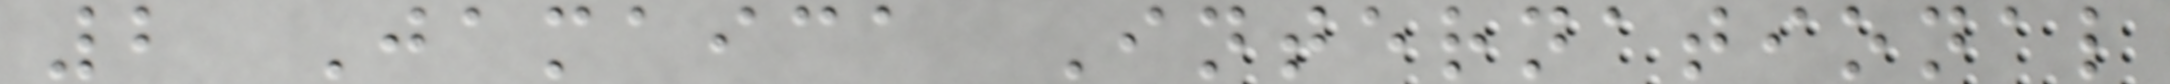2 Jamaica International
